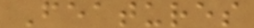Features
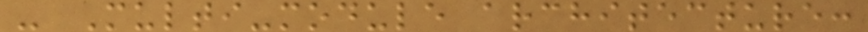- Multi-module architecture:
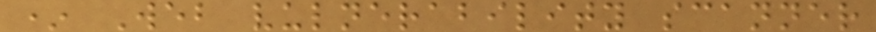* Web vulnerability scanner
